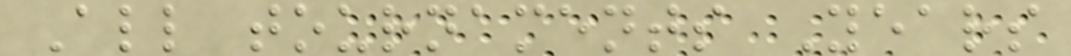All tournaments Years
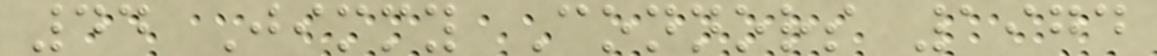44 Jimmy Connors 1974
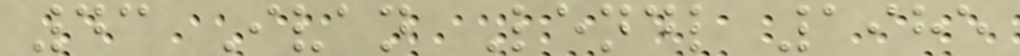43 Ivan Lendl 1985
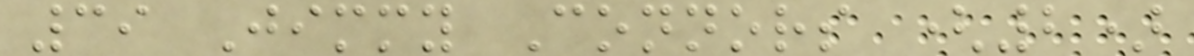39 Jimmy Connors (2)
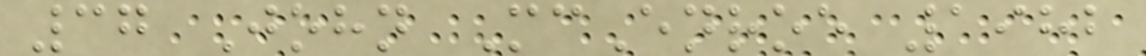37 John McEnroe 1982
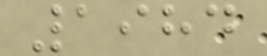1984
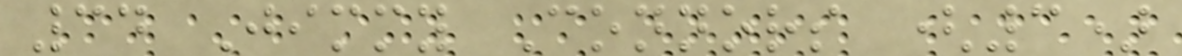34 Jimmy Connors (3)
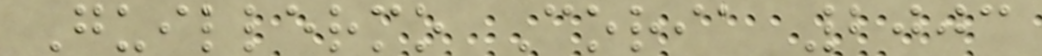Guillermo Coria 2003
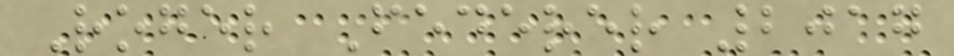Roger Federer 2017
